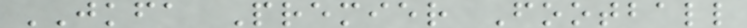JKFA Premier Football
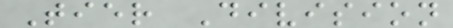Tier Division
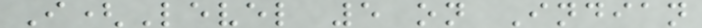I(Level 5 on Indian
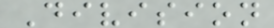Division
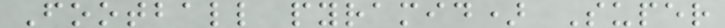Football pyramid) Super
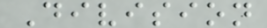Division
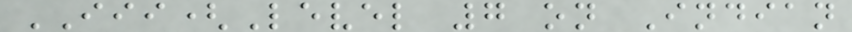III(Level 7 on Indian
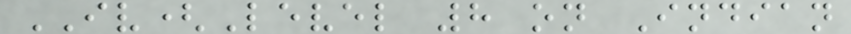IV(Level 8 on Indian
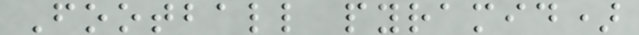Football pyramid)
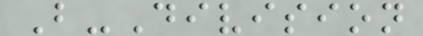B-Division
